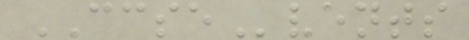CCSEvents
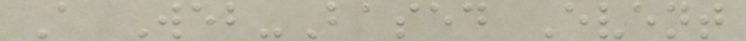A Web-Based Event
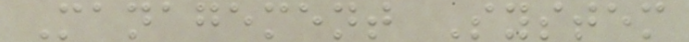Management System
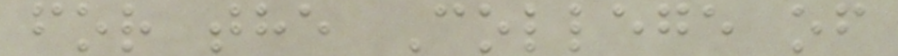for the College of
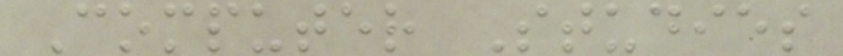Computer Studies
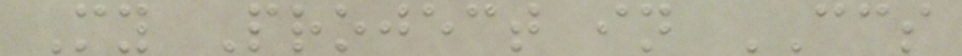My Project in CCS
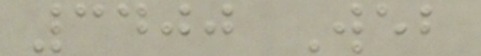3400 Web
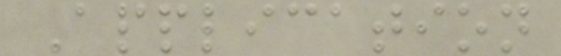Application
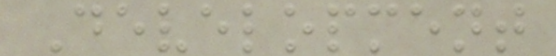Development
